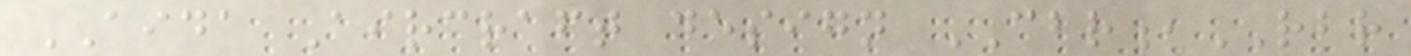AIDA Aircraft design CBR,RBR
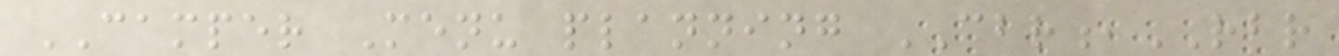CAMPER Menu planning CBR,RBR
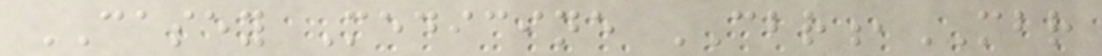CASEY Medicine CBR,MBR
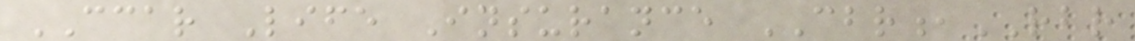CCAR Life Insurance CBR,RBR
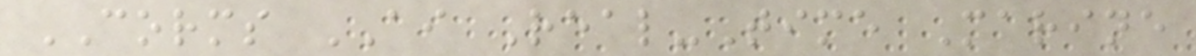CORMS AI Real-Time Marine
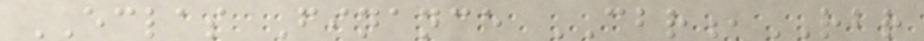ECLAS Finance CBR,RBR
